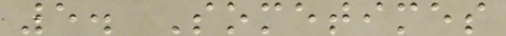5. Sometimes
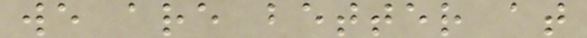we are better at
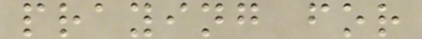praying for
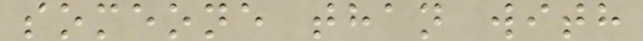someone than with
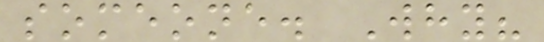someone. Why?
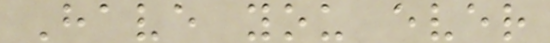Have you ever
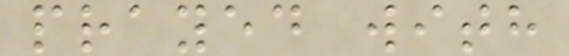prayed with
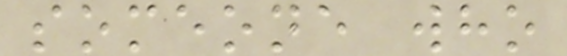someone who
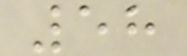58
